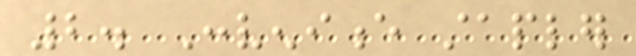2. Convenience stapler
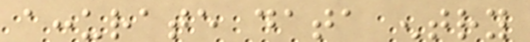accurate data entry
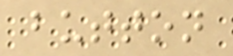button
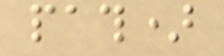path)
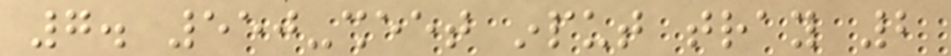7. 550-sheet input tray 2
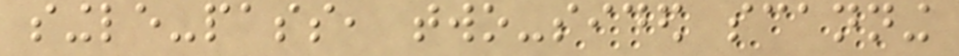single-pass, two-sided scanning
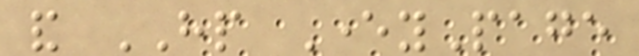and HP EveryPage
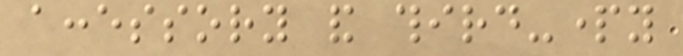accessory and third-party
